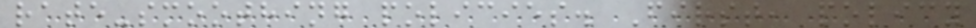rate-smoothing policies. First, policy
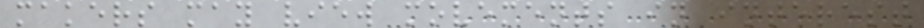makers may view movements in interest
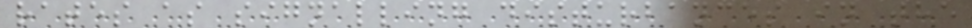rates as signalling disturbances in the
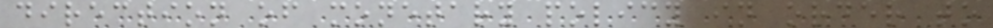direction of monetary policy in order to
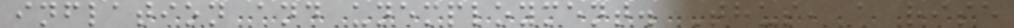inflation and unemployment. Thus, a rise
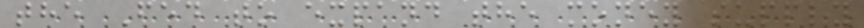the Fed to expand the money supply
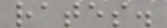rates.
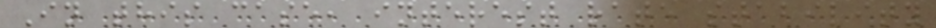In this case, interest rate stability
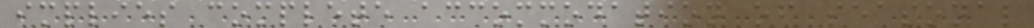implies complete accommodation of seasonal
